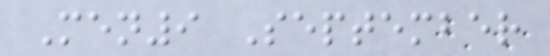Men9 September
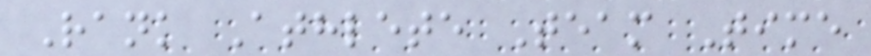Rank Athlete Team Time
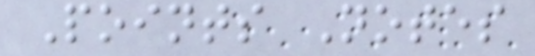Points Notes
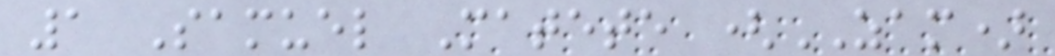1 Samuel Matete (ZAM)
